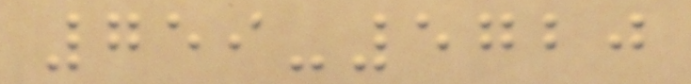759-5720
